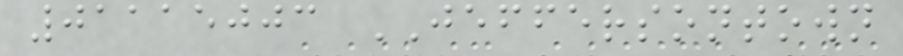01115003 JEFFERSONTOWN
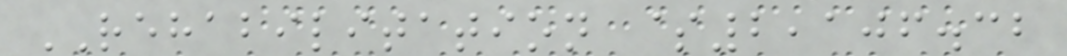REHABILITATION $2,106.32
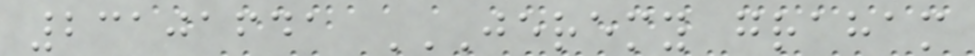23101641 JEREMY GRAHAM
